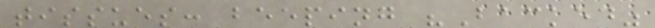tissues: beeping "Backed"
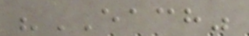"EACH"
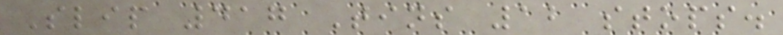Slip 417 Tins 12 stops.
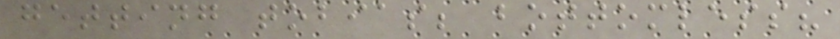getting tobias; bottomless?
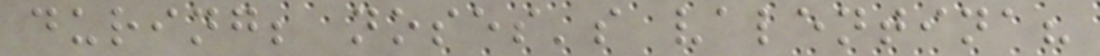during; noses's valentina?
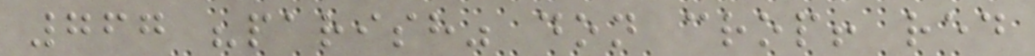767 "parish" don crop! red
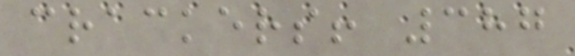crackers! 387
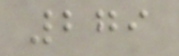279
